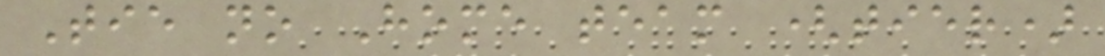Tie no Home team (tier)
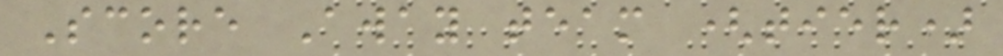Score Away team (tier)
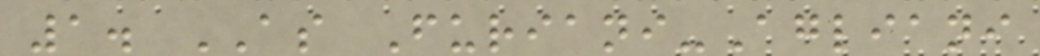1. AS Furiani-Agliani
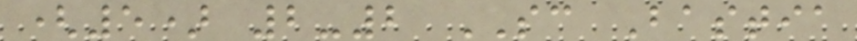(5) 2-2 SC Bastia
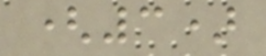(3)
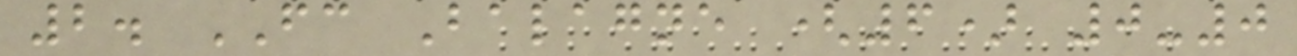2. FC Balagne (6) 0-0
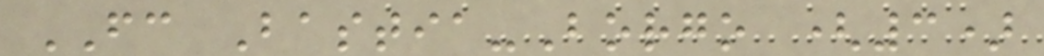FC Bastia-Borgo (3)
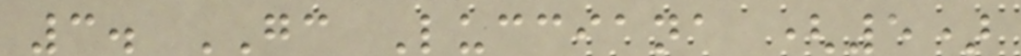3. GC Lucciana (5)
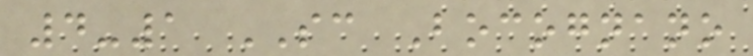4-1 SC Bocognano
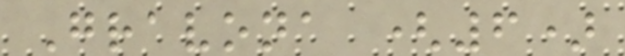Gravona (6)
